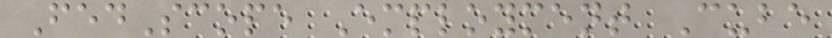FedScope Employment Cube
